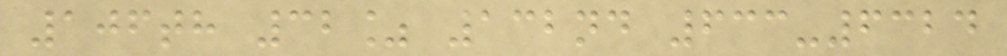106th 32% 132nd 633-6324
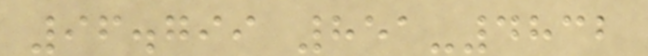96.799 851-4832
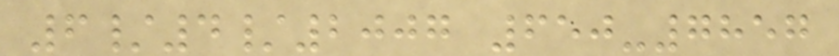6/4/2007 650-7857
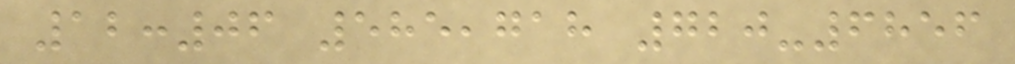12:06 585,718 720-6856
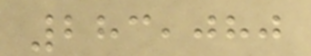283,080
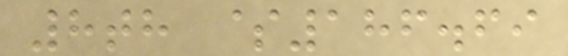8th $186.69
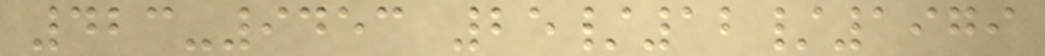423-9453 25/12/1979
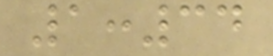1:34
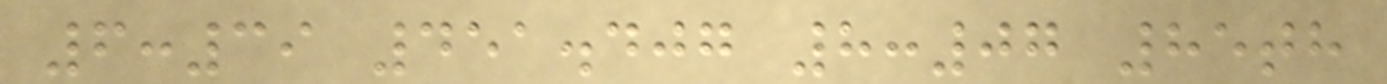6:39 451.407 8:07 85th
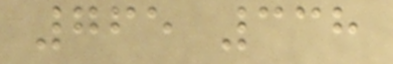765 338
